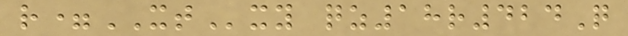r=XTxy qz18r424Q
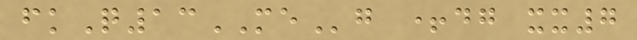fkQ13MEg +dg xx7
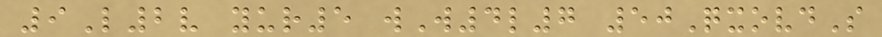9L2v yur5 wW4l7 50QxovdS
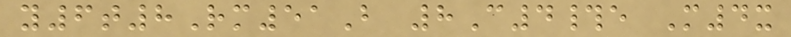y6t8Rm51B 8C4#e M4x
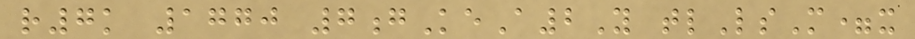r7k 1770 7gKeA2Y tlLsM=x
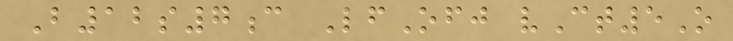B12s7c LfOfj vCt5O
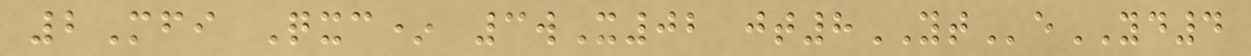2Mfi Qxc* 3wX02 jt8YTeYD4
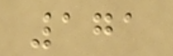171
